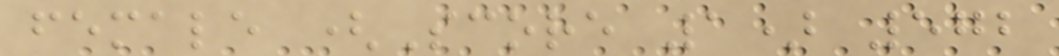female (Score 1) 572
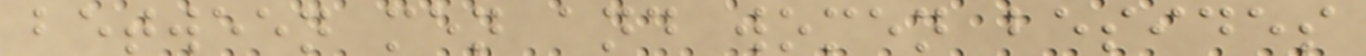between men and women besides
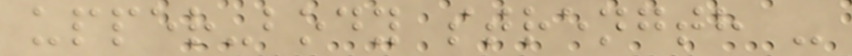upper-body strength -
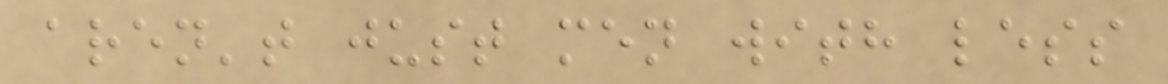aren't just men with less
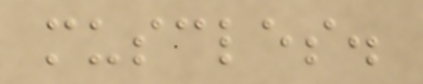muscles.
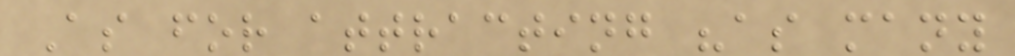As for attracting "as many
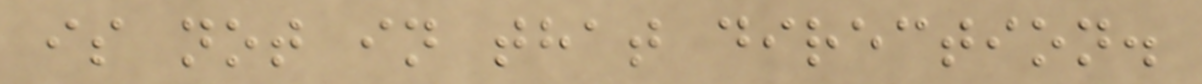is not in that direction.
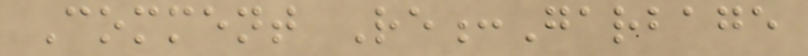Comment Re:Garbage
